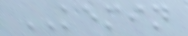KEMIN
